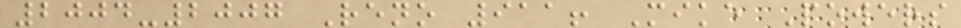2004-2007 Reno 911! Mike Powers
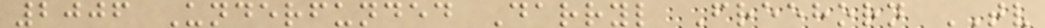2006 Underfunded Darryl Freehorn TV
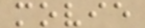movie
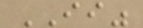II"
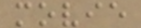movie
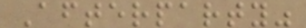Afterparty"
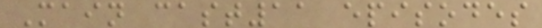Main cast11 episodes
